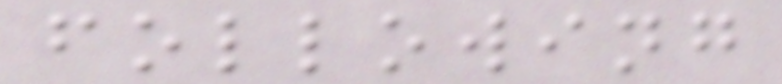following
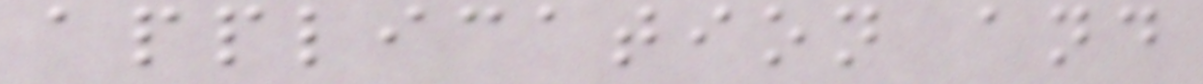application and
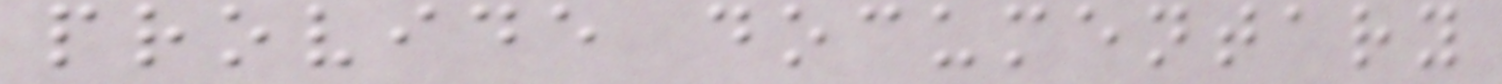provide documentary
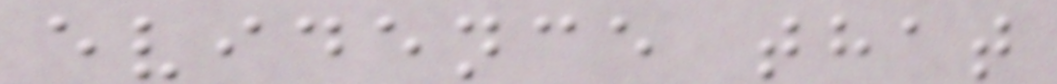evidence that
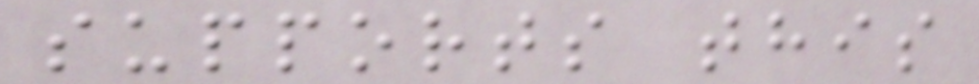supports this
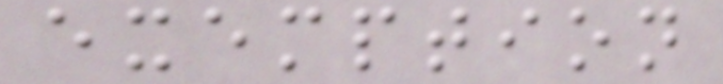exemption
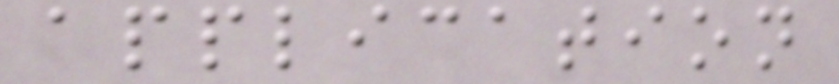application
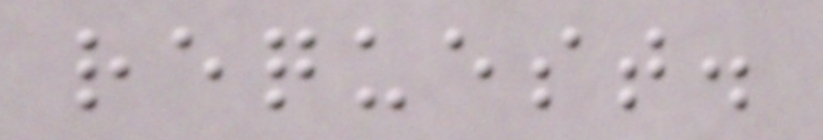request.
